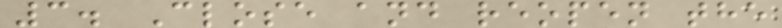3. Close and reopen the
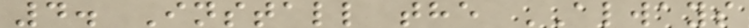4. Install the ALWAYS
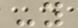-y
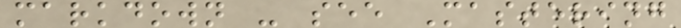markdown - see Mastering
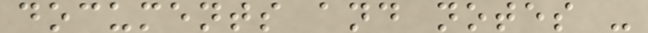documents and notes -
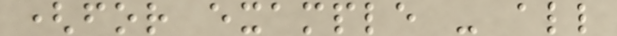(for example - all
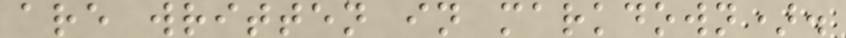are written in markdown).
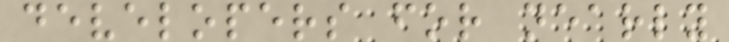developers for nearly
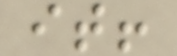it!
